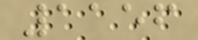1156
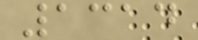1314
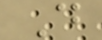D
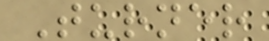Turner
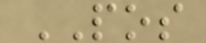POS
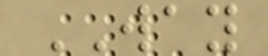WAY
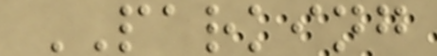PARKING
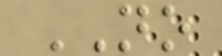NO
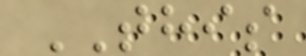THIS
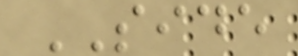SIDE
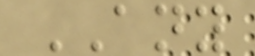ANY
